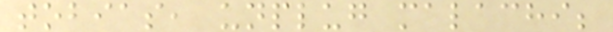tobias, unplug malachi;
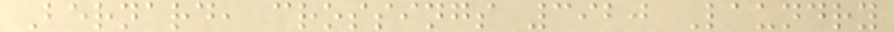Bernard, crossings 3920 Laundry
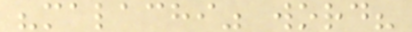"malachi" word?
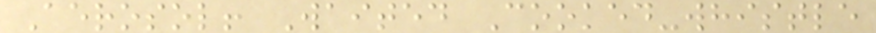Aerosol! Waited Cooked-whistle
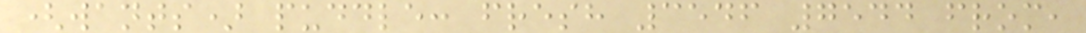(wants) puddle: fresh 3546 7544 from,
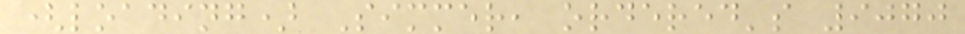(loading) Simmer, ordered's 9070
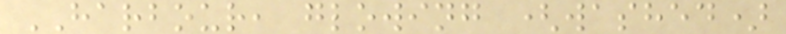HARBOUR, glowing (washed)
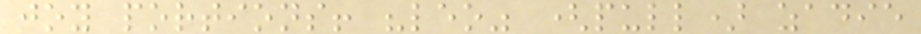joy portions! "leo" (pull) zadie
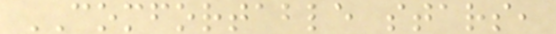COMFORTABLE stars,
